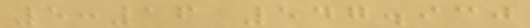5:16 547.930
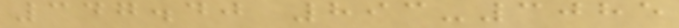347.40 893-3085
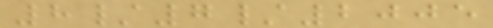8/7/2005
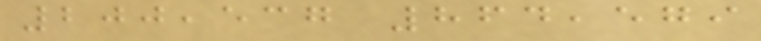200,537 864,579
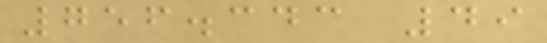756.343 49
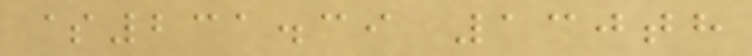$231.39 130th
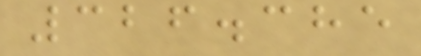326.385
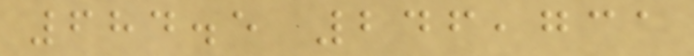684.5 246,731
